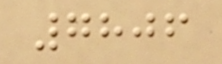7806
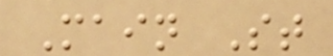Main St
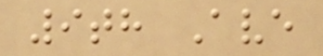9th Ave
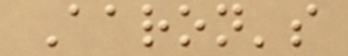Aaron's
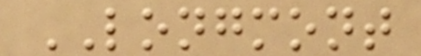LONGMONT
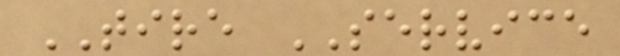TIRE SERVICE
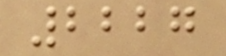2227
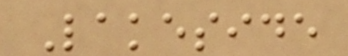Lakeside
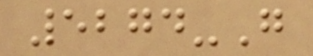5274-G
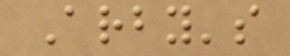Arby's
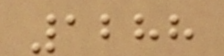1288
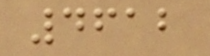4612
